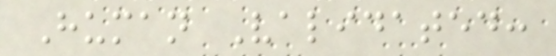Human Validated:
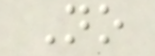No
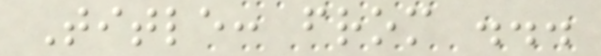Title: from ...
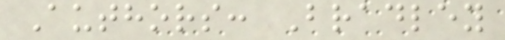Authors: Bradley
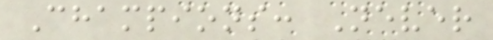Champions: Never
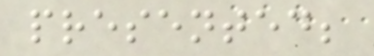presented;
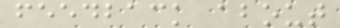feedback about
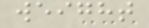weight
